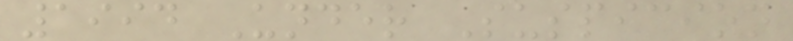1994 Under Suspicion
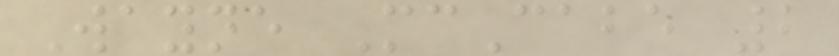Wayne McCabe 2
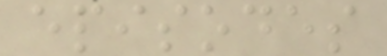episodes
